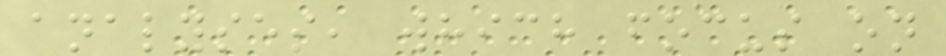analyses, which focus on
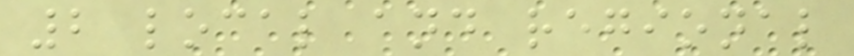2 local and regional
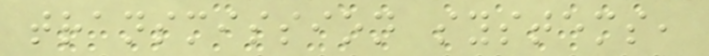transmission systems,
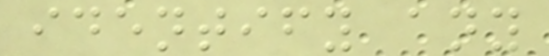identify any
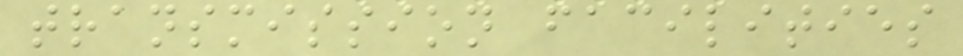transmission facilities
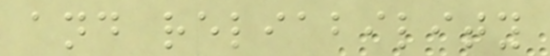and reliability
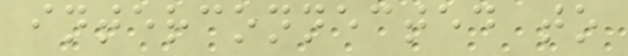interconnected to
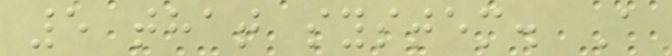5 that system. A
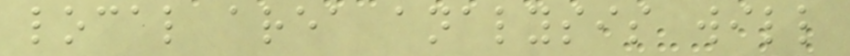local area analysis will
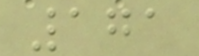171
